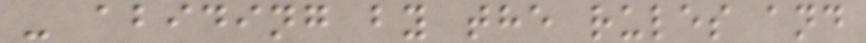- abiding by the rules and
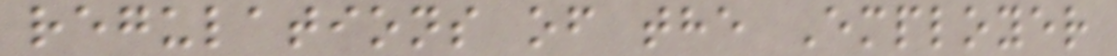regulations of the Employer
